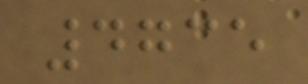4735
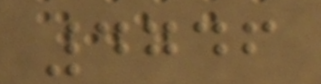4746
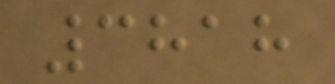3818
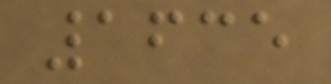1635
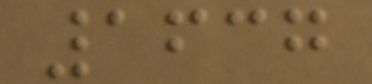1637
